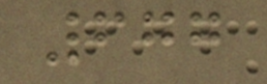677
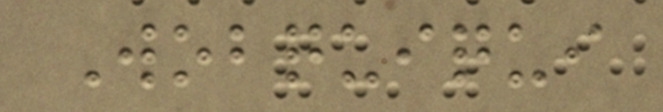Wobquiqui
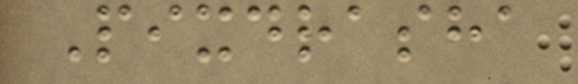Pixdrasha
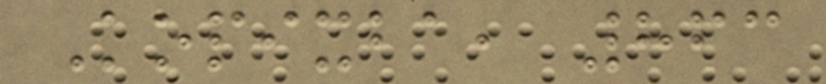Kopixba, 863
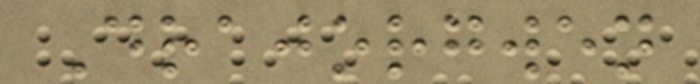Drajorgwen
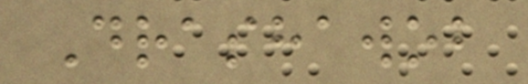Drashawob
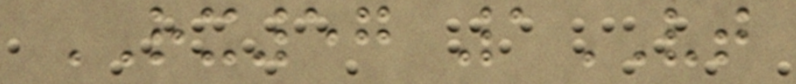RX57 1VT
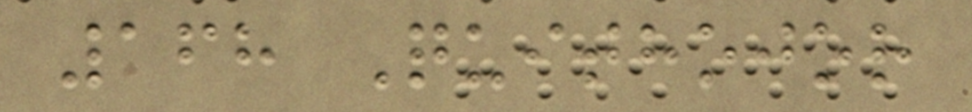168 Quithojor
